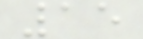15
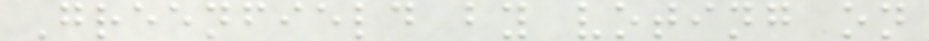Greenfield by voting on
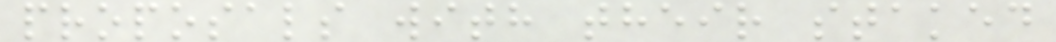proposals with their staked
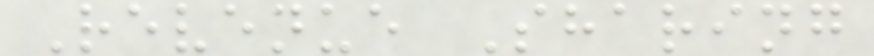Revenue Sharing
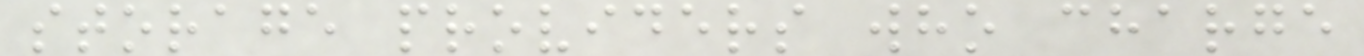storage providers who charge
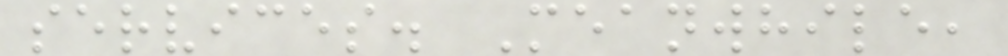services. Meanwhile,
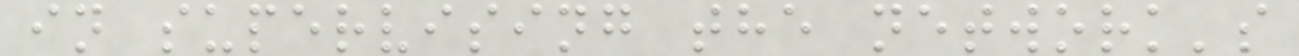in supervising the network's
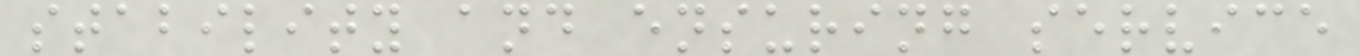stability and ensuring service
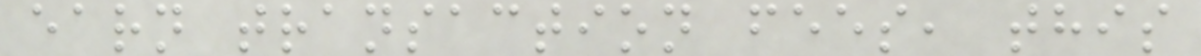earn transaction fees, this
